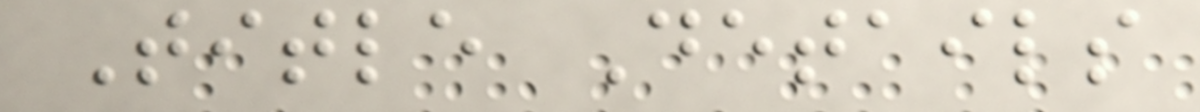Title Details
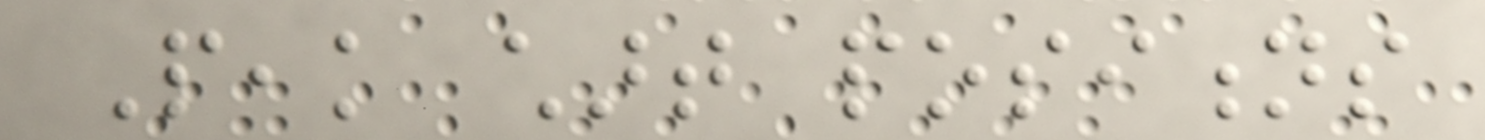Peak chart positions
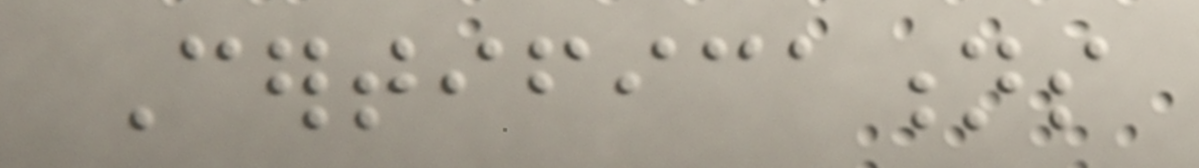Certifications
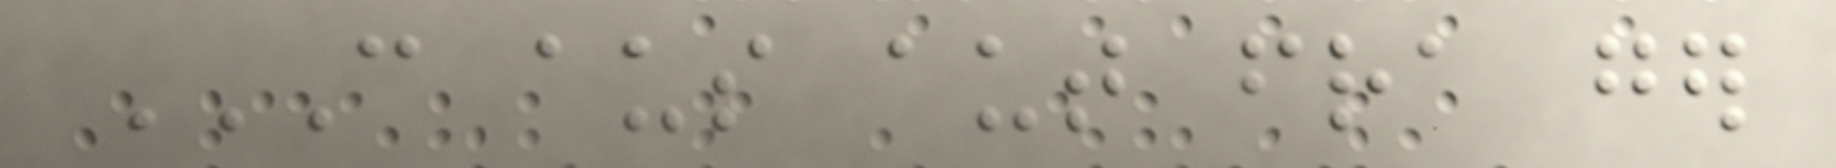CAN AUS AUT FRA GER
